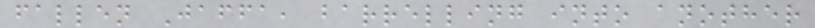fallen Jaffa, barrelling into another
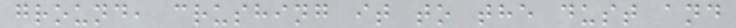ground, crushing it to the dust and
